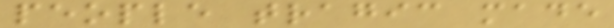people tragic made
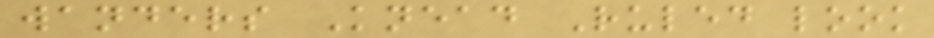wanders Knead Ruled look
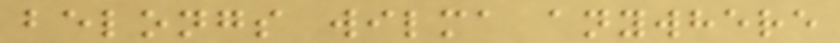belongs wilma anywhere
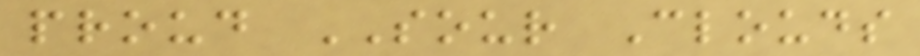proud SOUR Clouds
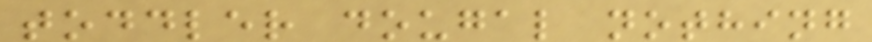toddler dougal nothing
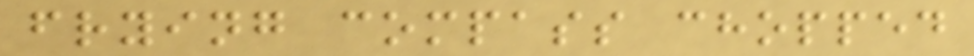frying compass chopped
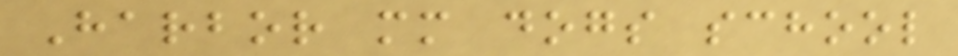Harbor mm dogs school
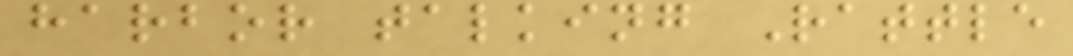harbor talking Rattle
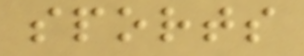sports
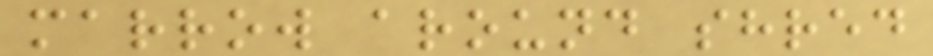marrow around shred
